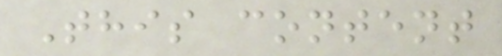This content
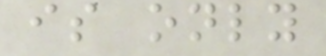is only
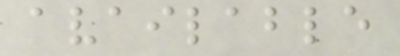available
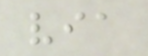via
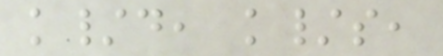k/d, k/s,
